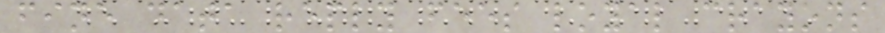fine data reply fees loyal crayons
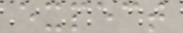expect
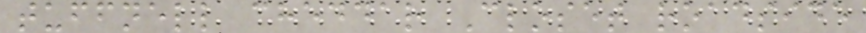tuffnell cheddar Closet roadside
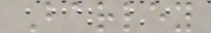Barley
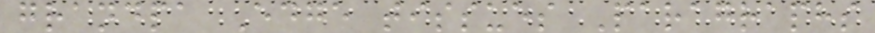grandpa Edge tissues Paragraphs
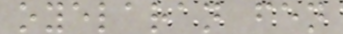oyelaran fen
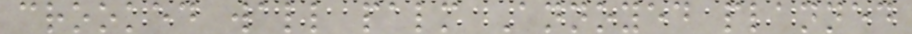crooked wall palm Annoyed planned
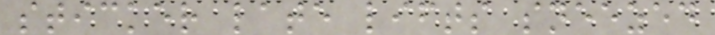sticker late lifts sneezed
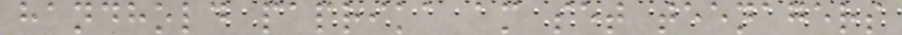handhold paprika am set teenagers
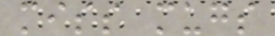miss mugs
